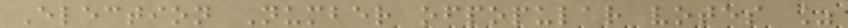Election Number ofpopular votes %
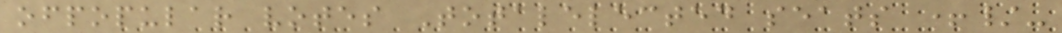ofpopular votes Totalelected seats +/-
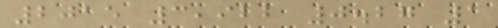2015 3,922 0.27 1
